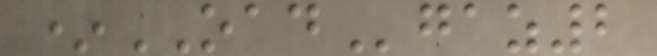*OADgaz2
